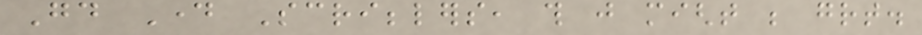Good Day Scribblers, this just might be great.
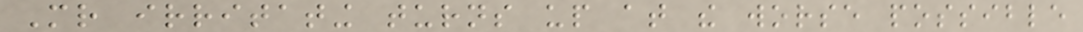Mr irritating turns up at the worse possible
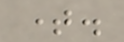time.
